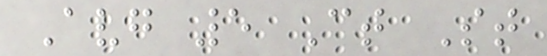Avg 5 Ct St
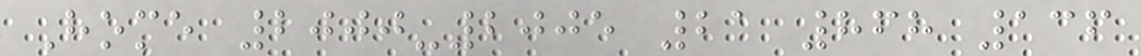Home 2000-2005 21 868 136
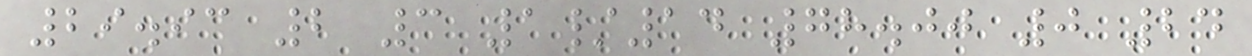29.93 2 3 1/14 78.00 0 24
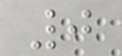0
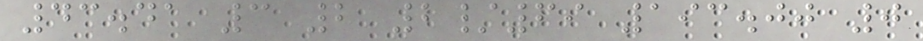43.41 3 2 2/69 193.00 0
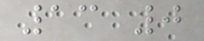13 0
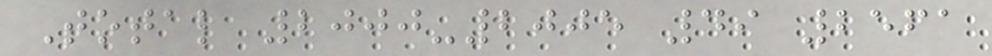Total 2000-2005 49 2561
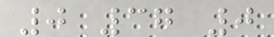0 37 0
